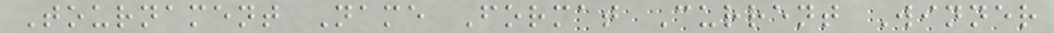Tournament Name Format Current Winner
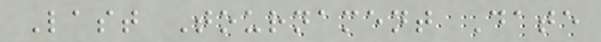Last Tournament Date
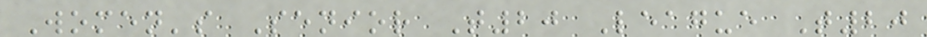Women's Senior T20 League T20
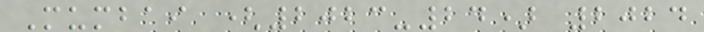Mumbai (2023-24) 2024
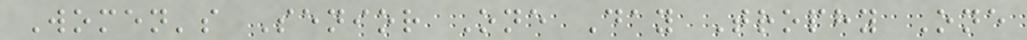Women's Senior One Day Trophy One
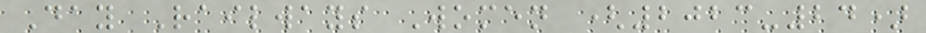Day Railways Women (2023-24)
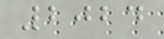2024
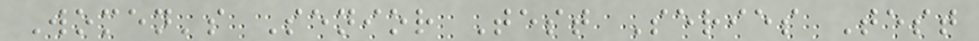Women's Senior Test Series Test
